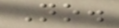No.
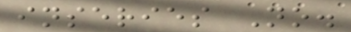inseries No.
